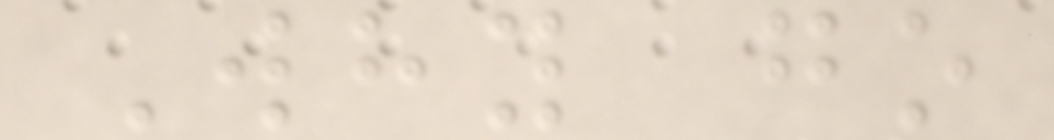Why go
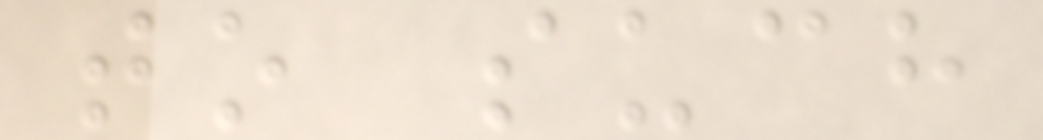to such
